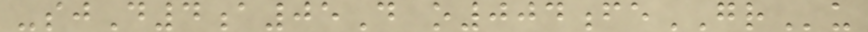-sjD4a05D o004feGRu
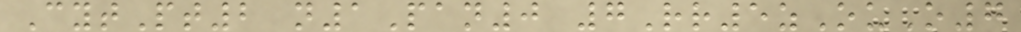CytPt2 n1Pan0 7Rr5zOuO7
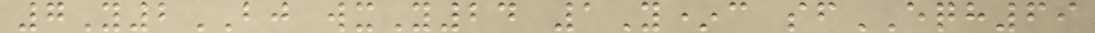7Y2BJ wxY24 1Y*c sfEQH69
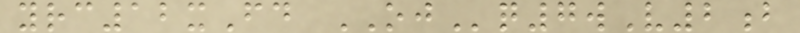yrc12xFd OJq7wV2b
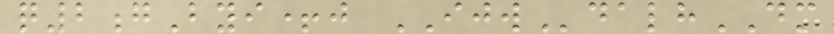q2gByi+j IJWdalhDM
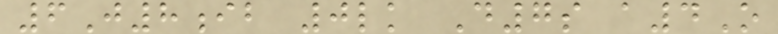6J8ib 0lk D7s a4O
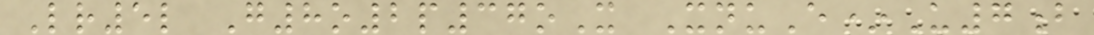Lr5l G8o2p37oX XnuE*U7b
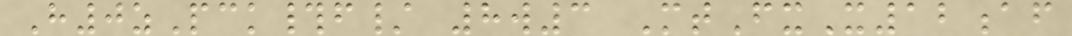H0zPck#f/ 8w3 MtFxX12af
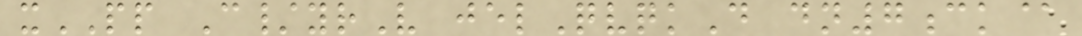xPP C/yrV jelQvqkD dn7ck@
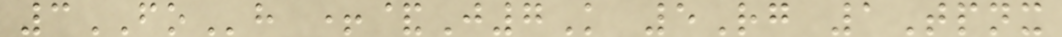3FOh +&J7K 5Rg 1Tpnx
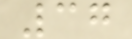37
